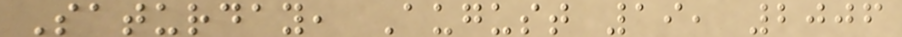Saturday, August 19, 2006
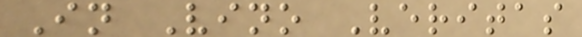In Vino Veritas
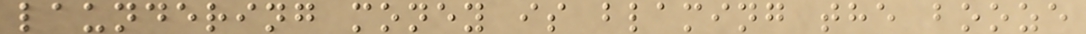laundering money is blaming the booze
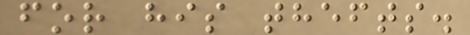for his thefts.
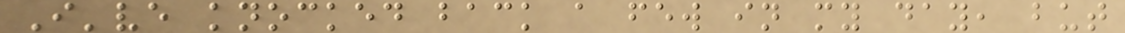I've knocked back a few in my day, but
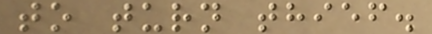to turn thief.
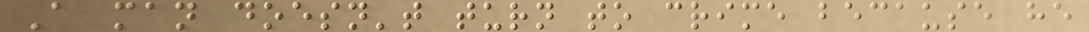A man doesn't turn to crime because he
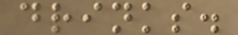drinks.
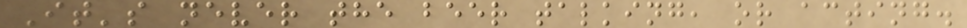It's never the beer talking, or acting.
